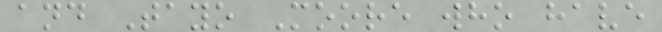and Tayo Moore who have
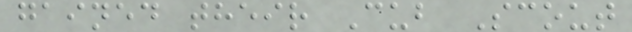gained their Cub Scout
